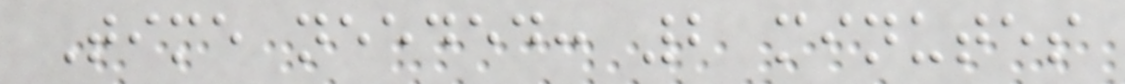Time needed: 2 minutes
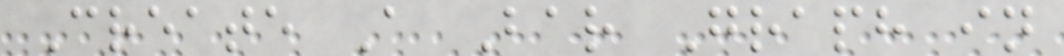Create A Bar Graph in
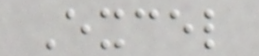Excel
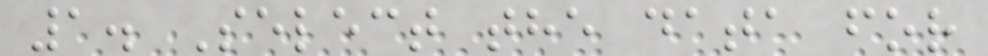1. Select the data for
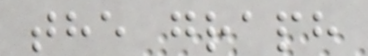the graph
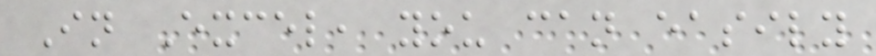In Excel, you can easily
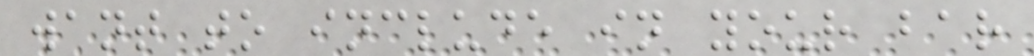want to include in your bar
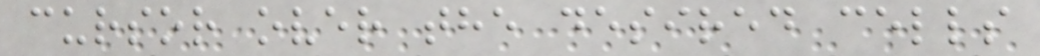cursor over the desired cells
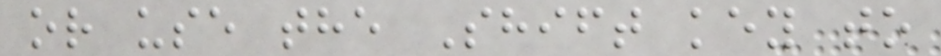or use the Shift key to
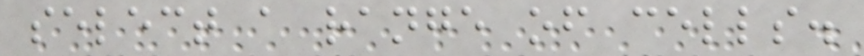select a range of cells.
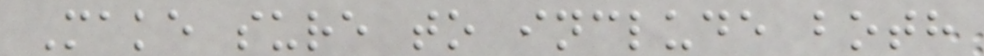Make sure to include both
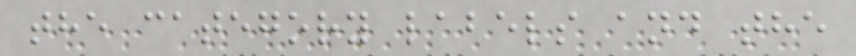the category labels and the
